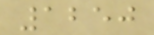1250
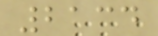2134
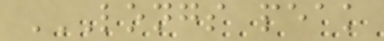LONGS PEAK
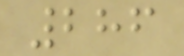286
